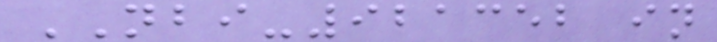NBI-921352 in
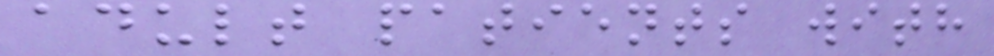adult patients with
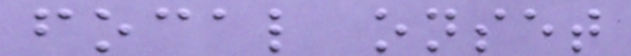focal onset
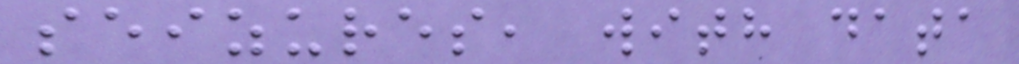seizures, with data
